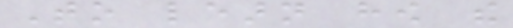To learn how the
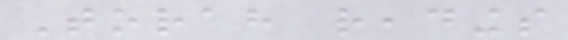Torah readings
